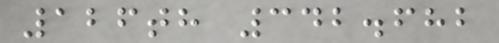126th 342.682
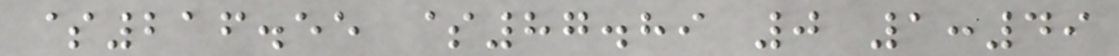$216.55 $87.89 0 1:49
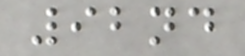92nd
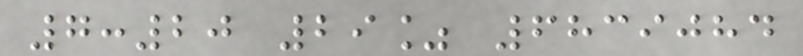7:20 29% 6839084
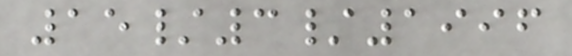15/3/1996
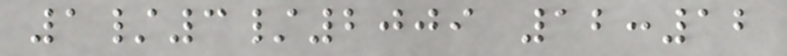1/3/2009 12:12
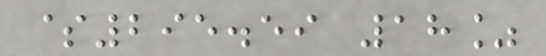$295.59 18%
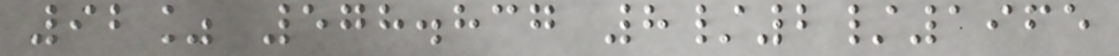92% 578.837 8/2/1965
